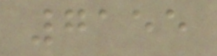7155
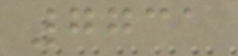7731
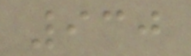930
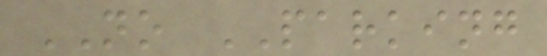NO PARKING
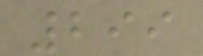299
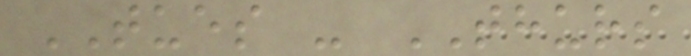TUES - THURS
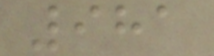981
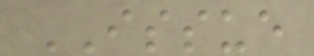ISSUE
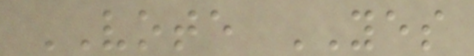VOTE YES
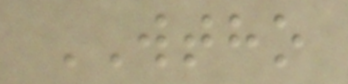WTHO
